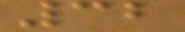32
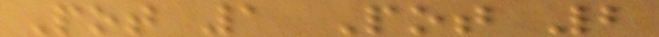Pot 1 Pot 2
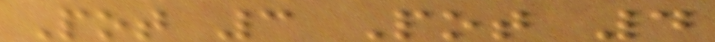Pot 3 Pot 4
